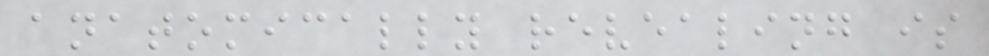anatomically revealing is
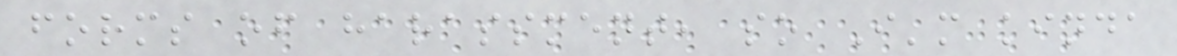forms of harassment, so I'm kinda
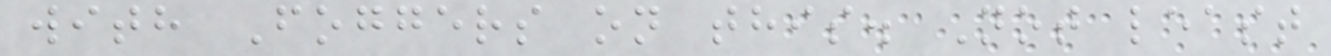with Foggers on this. Not least
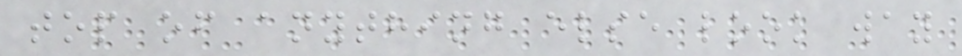top of anything else look way
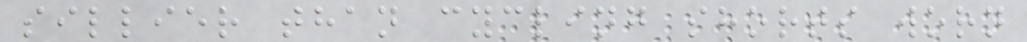sillier than cycling shorts worn
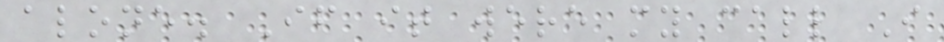alone. If it were my call I
